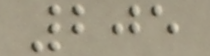205
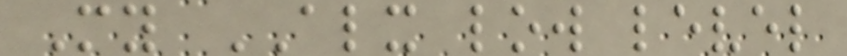My ALX low level
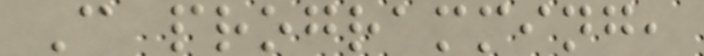C programming,
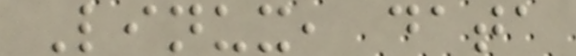Linux, data
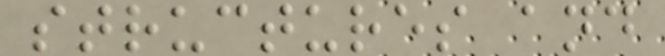structures and
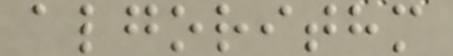algorithm
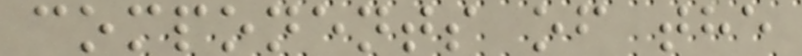components of the
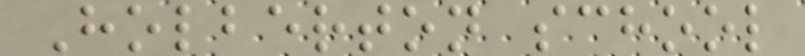Holberton school
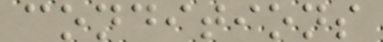conditions
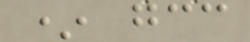* gcc
